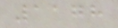1178
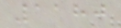1180
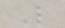L
